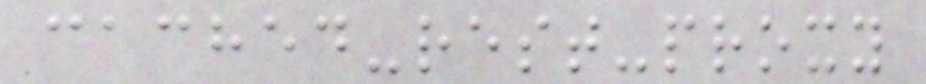cached-rest-proxy
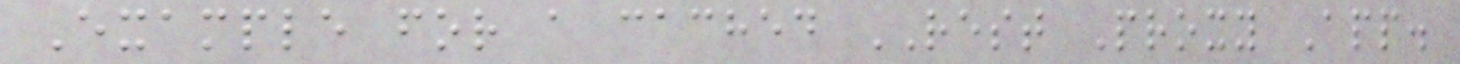Example for a cached REST Proxy App.
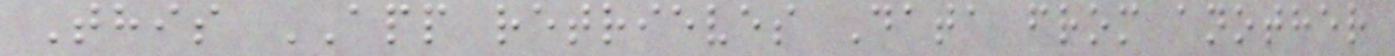This APP retrieves Data from another
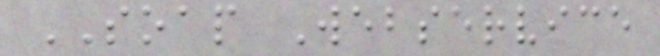SOAP Webservice
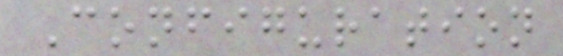Configuration
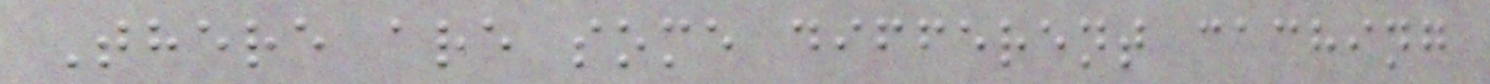There are some different caching
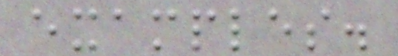examples.
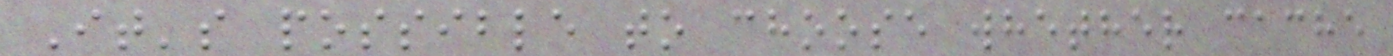It's possible to choose whether cache
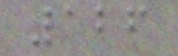126
